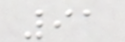91
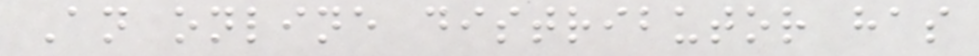An online distributor has
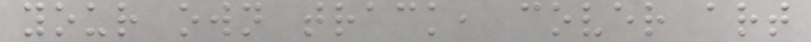your own track, cover art
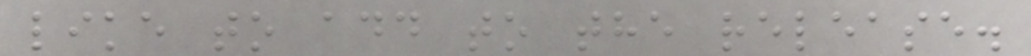like to add to the release.
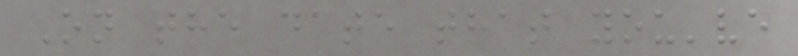On the date that you've
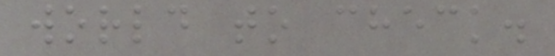world to check.
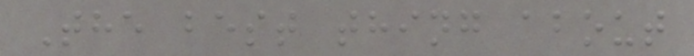The best thing about
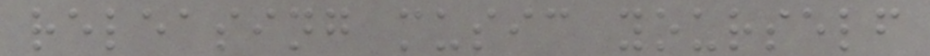releasing music yourself
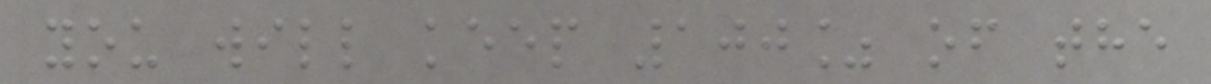you will keep 100% of the
